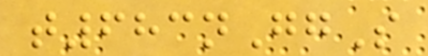t683nGgS
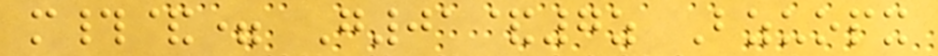m#&= G01&7z Bzuopx
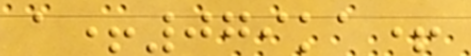a+079ka+
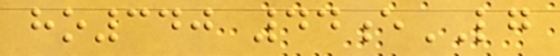ho340 44eLG
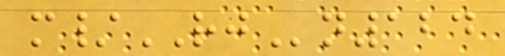m/RJn124
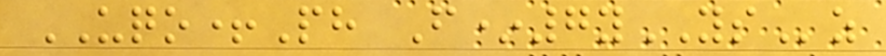UQO+Ph F*7yYSz
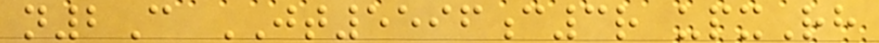n2C JT5596c3r upxRh
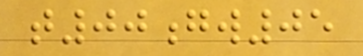t00gw05
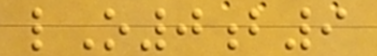lO0b9
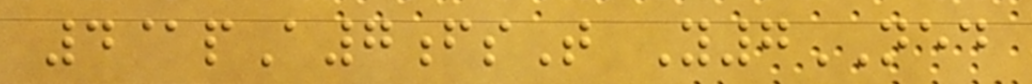4@pA7fsT Y7NED
